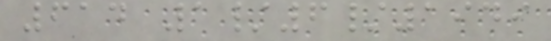614 1/6/1949
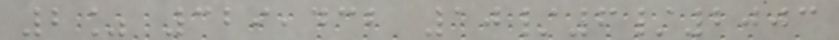2% 329,432 10/6/2003
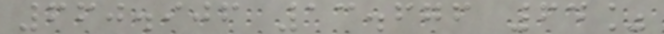660.906 13.676 64%
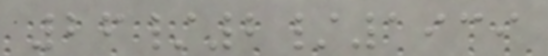26/2/1939
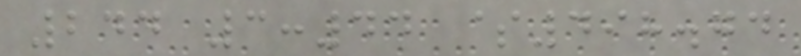244 3:44 $498.74
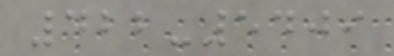422-5409
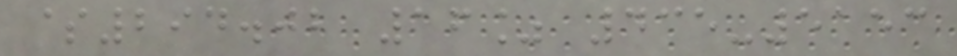$294.02 16% 435-5153
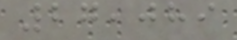27,089
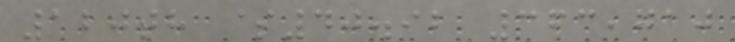120th $40.92 363,710
